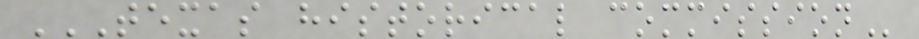TEXAS HISTORICAL COMMISSION
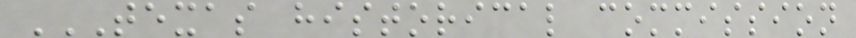TEXAS HISTORICAL COMMISSION
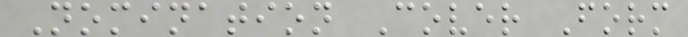Nomination Cover Form
